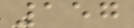157
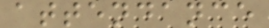attendance
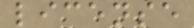license
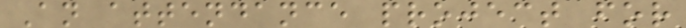An attendance project for
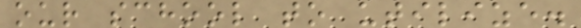our school to utilize.
